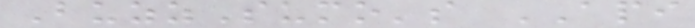BuzzSumo's API
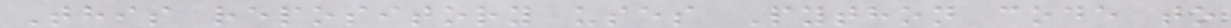This repository uses Python code to
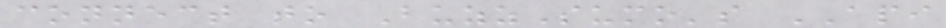connect to BuzzSumo's API
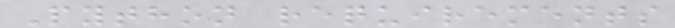Python requirements
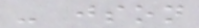- json
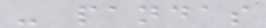- pandas
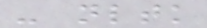- nltk
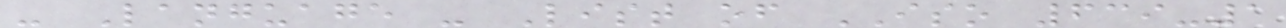- Language - List of ISO 639-1
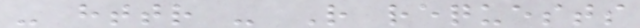- httr - R requests
